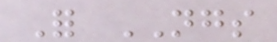For NGS
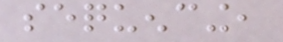sequencing,
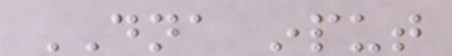DNA input
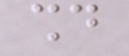should
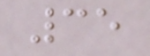35
